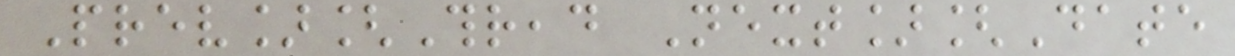Prev][Thread Next][Date
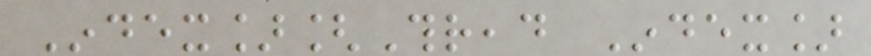Index][Thread Index]
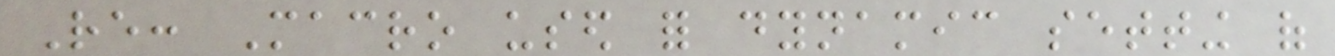Re: Macro used for dynamic setting of
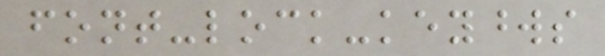font-lock-keywords
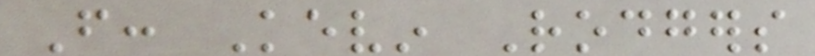From: Kevin Rodgers
